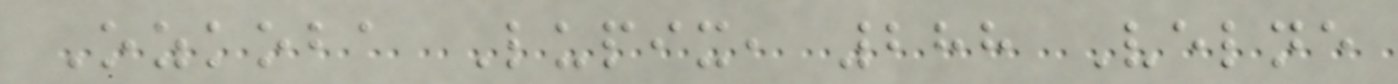Ozkoba Lupix, 288 Velne
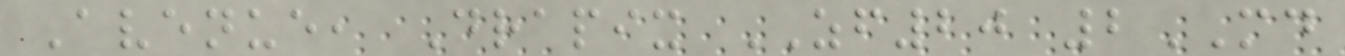Avenue, Drapix ZF20 2MD
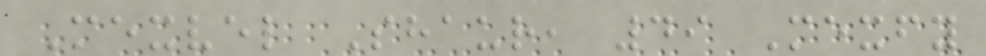Mexvel Shaur, 49 Mexfy
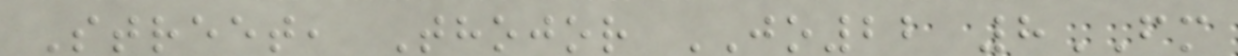Street, Thojor JO22 8FM
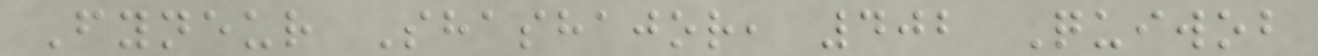Fyneur Shashajor, 402 Quiwob
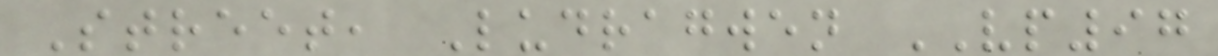Street, Ludragwen VP97
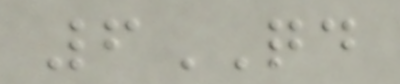6QD
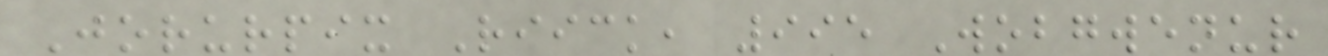Jorurpix Riick, 995 Wobgwenur
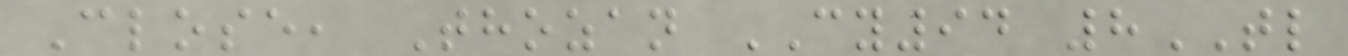Close, Thozan CY94 8TL
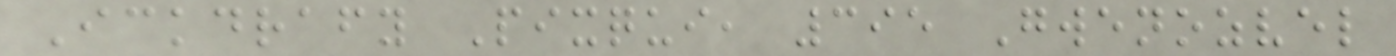Ickdrafy Pixqui, 395 Gwenozvel
